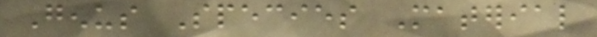Genus Species Material
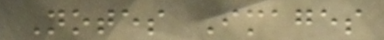Notes Images
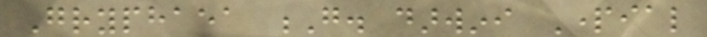Gryphaea G. darwini Partial
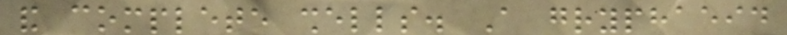and complete shells. A gryphaeid
